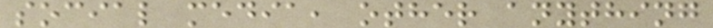social media, other anything
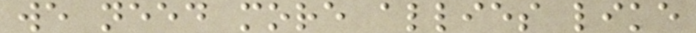we need more allies like
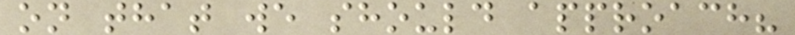on that we should approach?
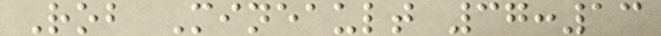Rob Mineault 37:13
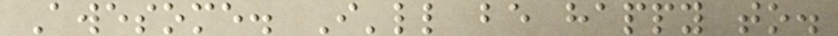Awesome. I'll be happy to.
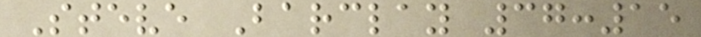Steve Barclay 37:15
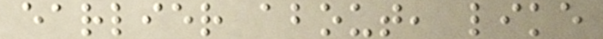earlier about, like
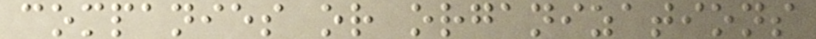companies or organizations
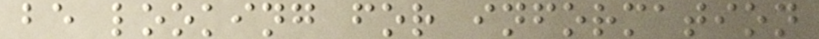be looking for information
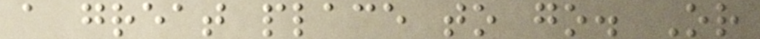a great place to go. Or
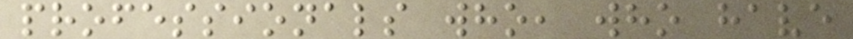professionals who, who have
